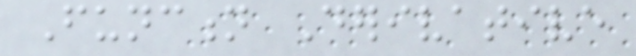Function Derivative
